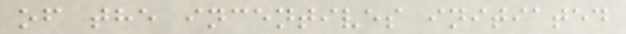of the incentives initiated
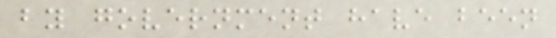by government have been
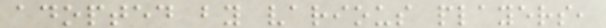adopted by various players,
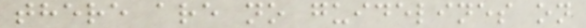there are no guidelines on
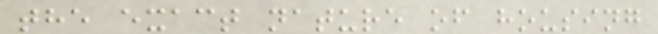the exact nature of housing
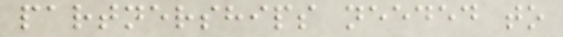partnerships needed to
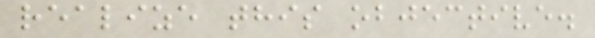realize this objective.
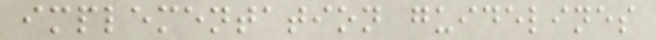implementation guidelines
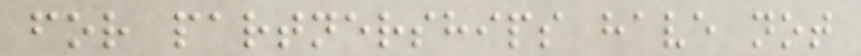for partnerships have not
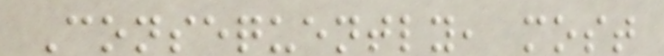Consequently, most
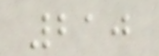210
